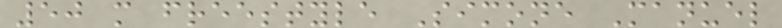50 m freestyle Simone Manuel
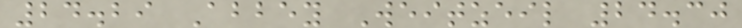24.29 Abbey Weitzeil 24.30
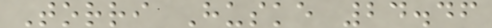Torri Huske 24.46
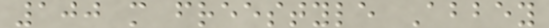100 m freestyle Abbey
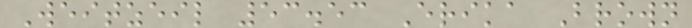Weitzeil 53.53 Erika Brown
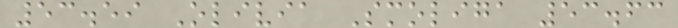53.59 Olivia Smoliga 53.63
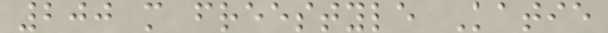200 m freestyle Katie
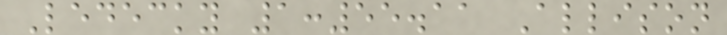Ledecky 1:55.11 Allison
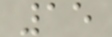15
